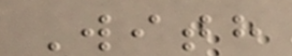With
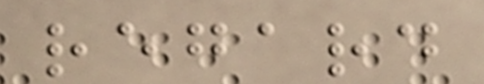regard
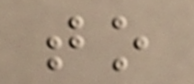to
